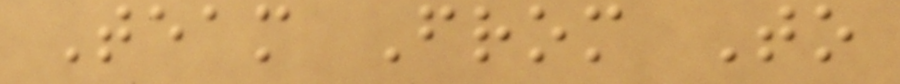Team From To
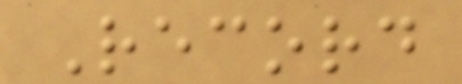Record
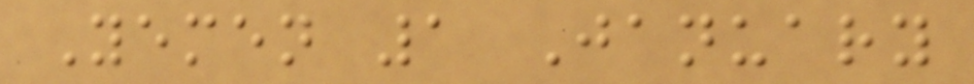Yemen 1 January
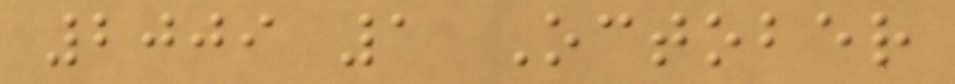2009 1 October
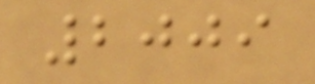2009
